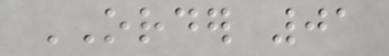ORDER 01
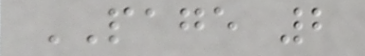PAGE 2
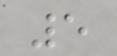5
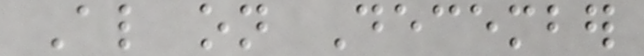Also on December
